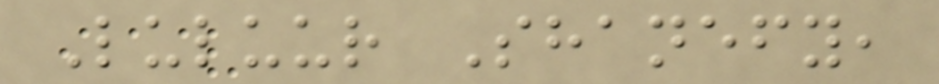Luluur Shanefy,
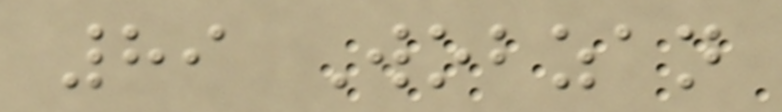89 Wobzan
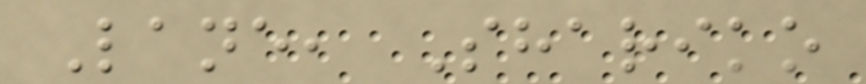Lane, Shariko
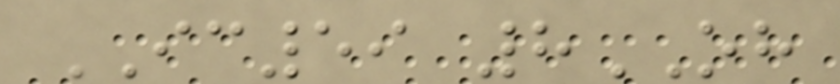IC59 8OH
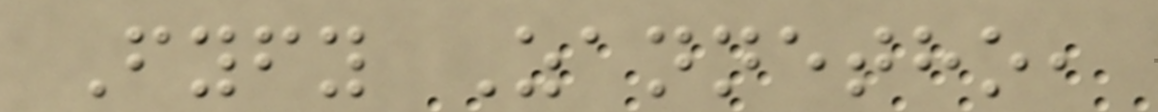Fyfy Zannetho,
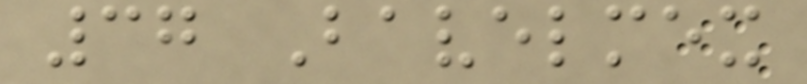37 Bavelmex
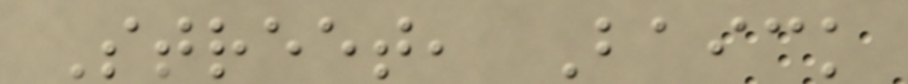Street, Baick
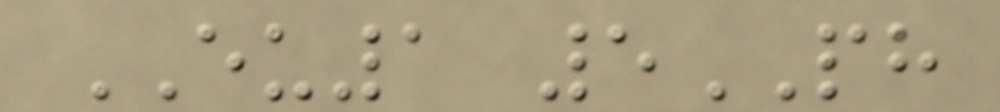EU1 5PH
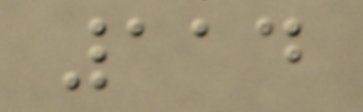114
